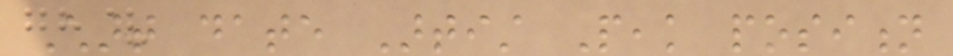Chart date Artist Peak position
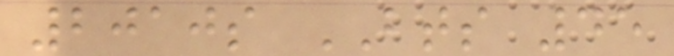2010s BTS 45
